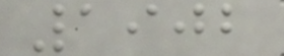1902
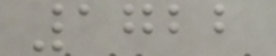1722
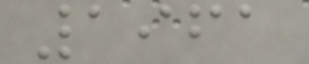1961
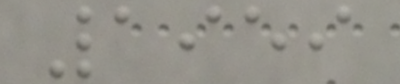1959
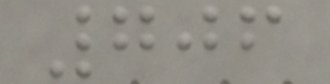706
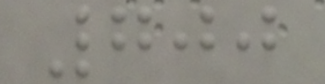700
